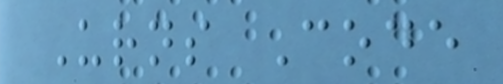Urns Code
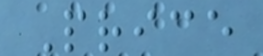Price
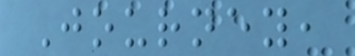Journey,
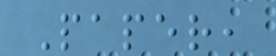Paper,
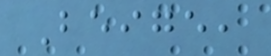Beige,
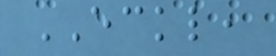ECKL,
